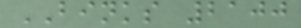BINKS 2100
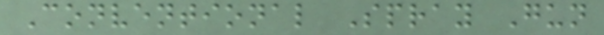Conventional Spray Gun
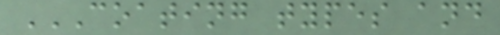COATING TYPES AND
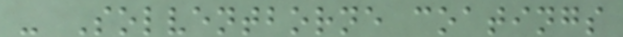- Solventborne coatings
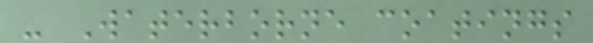- Waterborne coatings
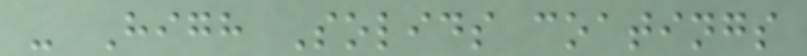- High Solids coatings
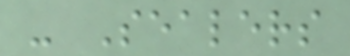- Sealers
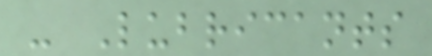- Lubricants
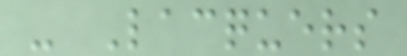- Lacquers
